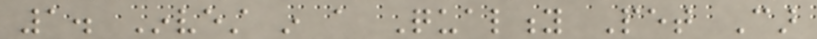1. Invest in a Quality Pet Car
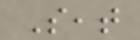Seat
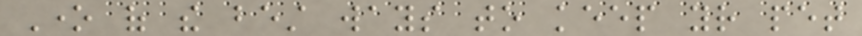One of the best ways to keep your pet
